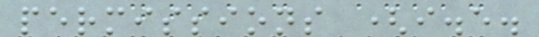permissions (i.e.
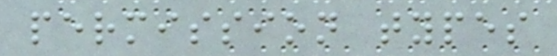permission types
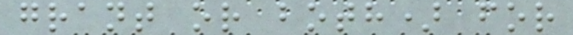grant or both) for
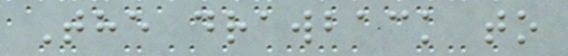The drawback to
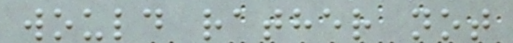would rather not
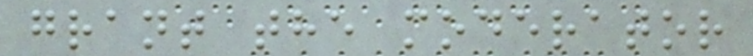grant the moderator
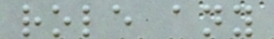role any
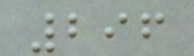296
